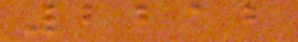2212
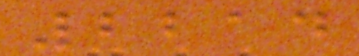2214
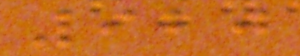920
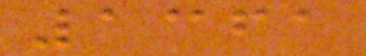1361
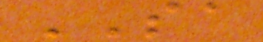SA
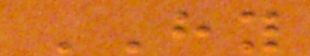HY
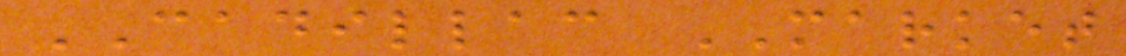CADILLAC MARKET
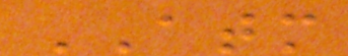ATM
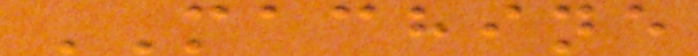MACHINE
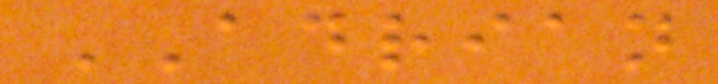ADRIAN
